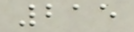215
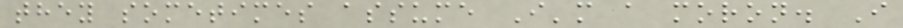they sometimes assume I'm a moron. I
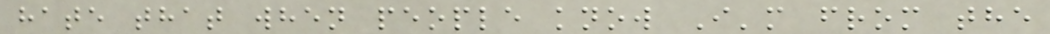hate that when people know I'm from the
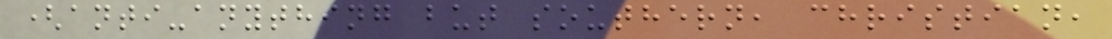(anti-anything but southern, christian,
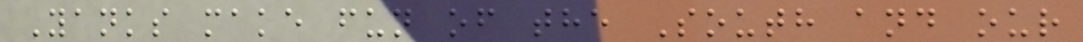Yanks make fun of the South and our
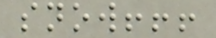snow!!!
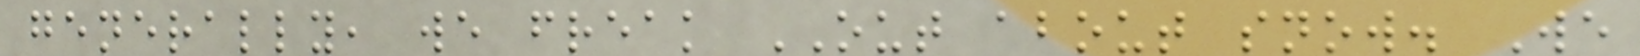generally, we freak OUT about snow. We
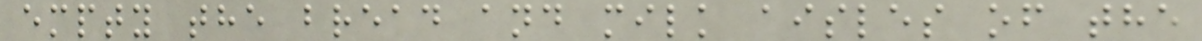empty the bread and milk aisles of the
